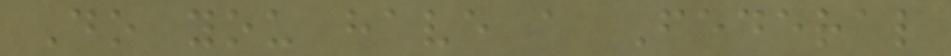Do you have a Federal
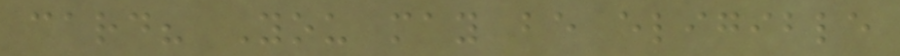card? You may be eligible
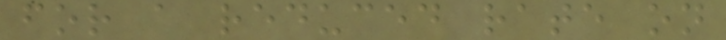for a reduced rate on
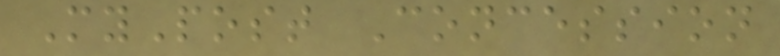MyPost Concession
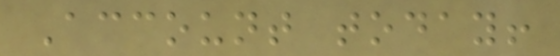Account today!
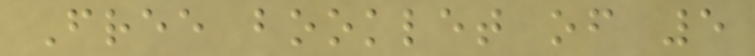Free booklet of 5
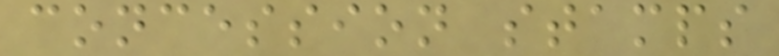concession stamps
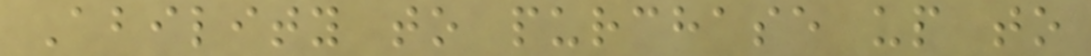Ability to purchase up to
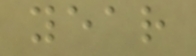year
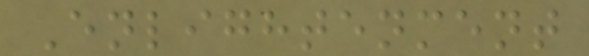Enlightenment
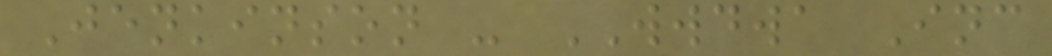Jenkinson - WWDWA Inc
